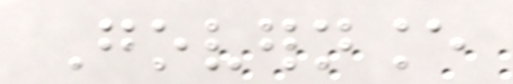Governance
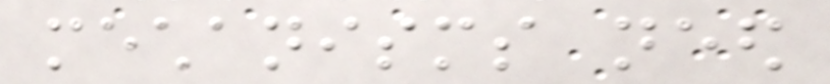mechanisms need
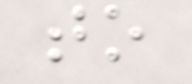to
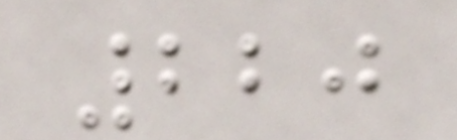220
